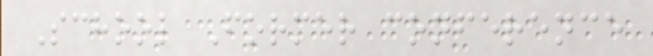School Former conference
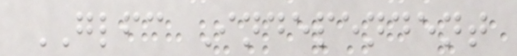GLFC Independent
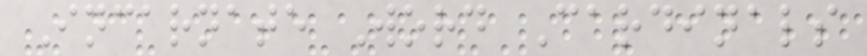Incarnate Word Cardinals
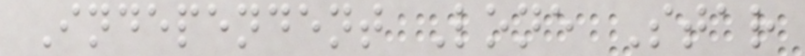Independent Lone Star
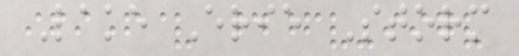Lake Erie Storm
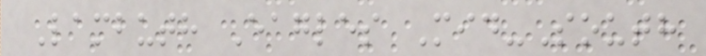Lambuth Eagles Mid-South
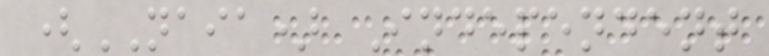(NAIA) Independent
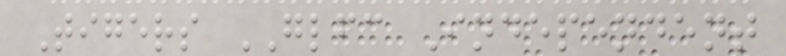Tigers GLFC Independent
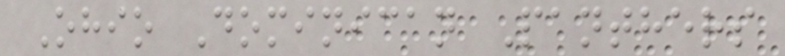Ohio Dominican Panthers
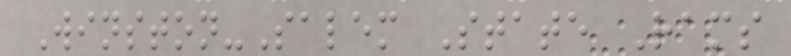Winston-Salem State Rams
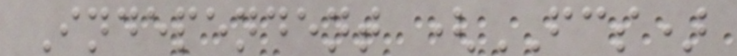Independent (FCS)
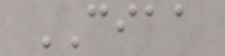CIAA
